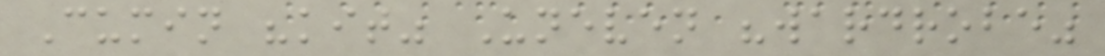Cumin "kit" Uneven "wardrobe"
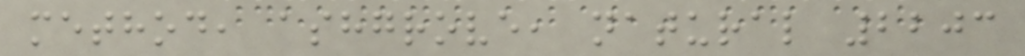method, ashgrove, natural 2203
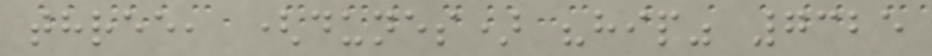three, (dunes) "hip" 7325
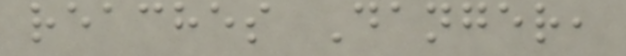reaches Danger,
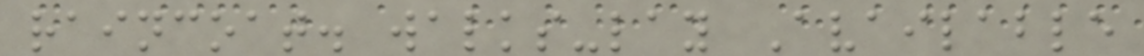raincoat. walks-lay Available
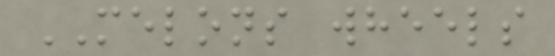MELONS wheels
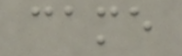came
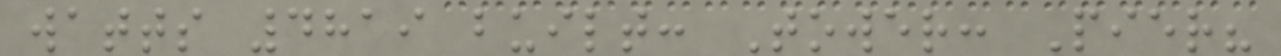watts 4819 built: Tower: Pier?
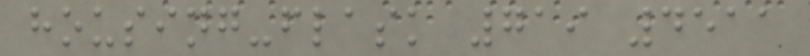housing-flask 719 4511
